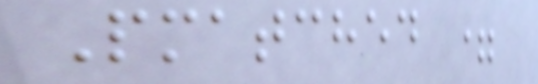Pmatched =
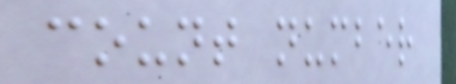count number
